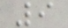9
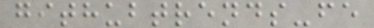githubtrends-fe
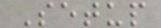Setup
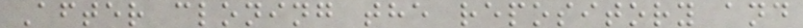After cloning the repository and
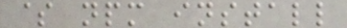$ npm install
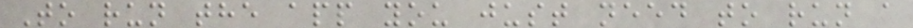To run the app you just need to run a
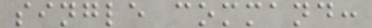single command:
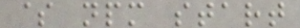$ npm start
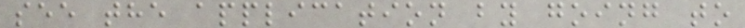see the application by going to
